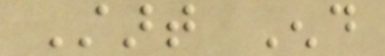Start End
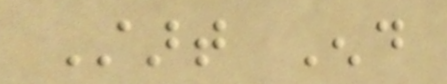Start End
